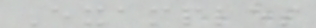Examples
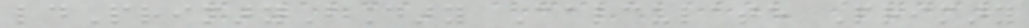ldPrimaryBoundary Calculate Primary
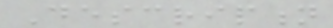Description
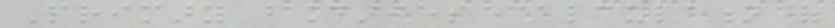Primary boundaries calculation of
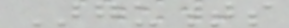Arguments
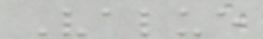Value
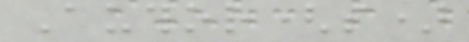Author(s)
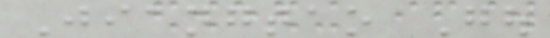Jiangtao Gou
